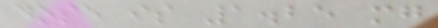dose is 1.25 mg
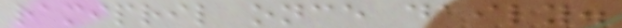ramipril once daily.
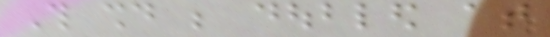This should be doubled at
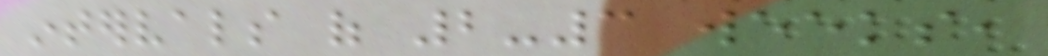intervals of 2-3 weeks,
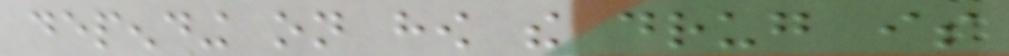depending on how the drug is
